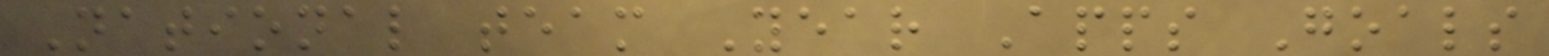National team Year Apps Goals
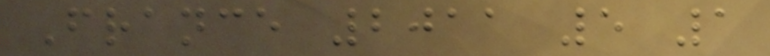France 2011 5 1
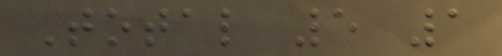Total 5 1
